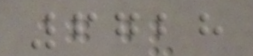6728
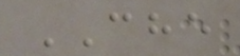CHE
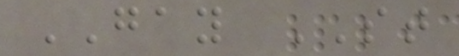GAY ST
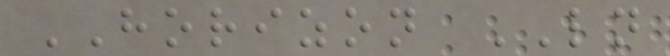HORIZON LN
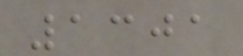1301
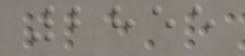2855
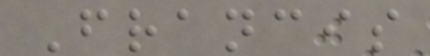Francis
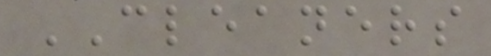CLEANERS
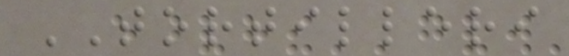TORTILLERI
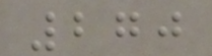270
